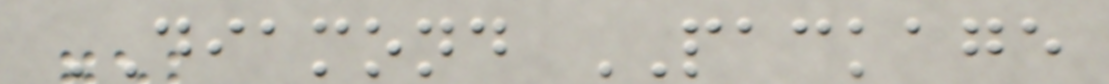DIAMOND PACKAGE
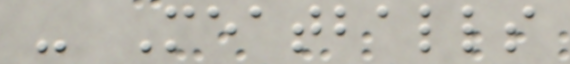- Meatballs
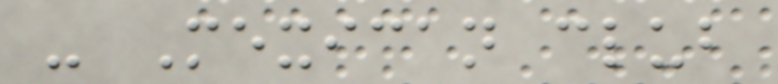- Mexican club
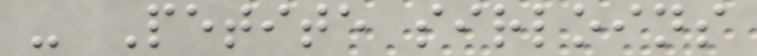- Petite sirloins
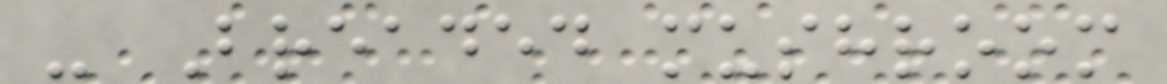- Breaded mushroom
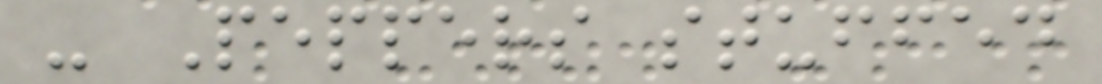- Peppers stuffed
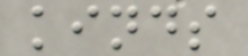kinds
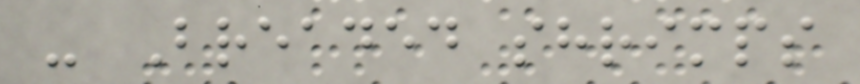- Breaded shrimps
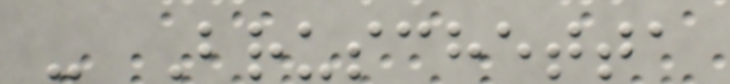- Bruschetta
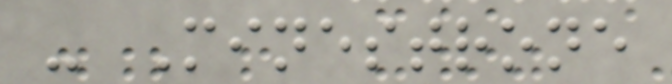- Minestrone
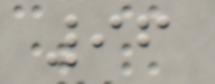96
